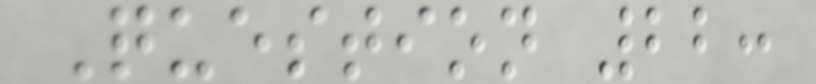Question 22:
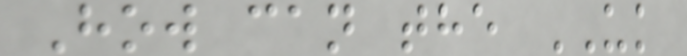How can the UK
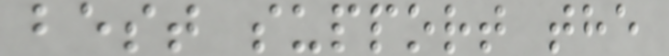best support the
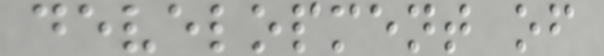development of
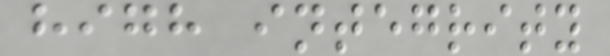high integrity
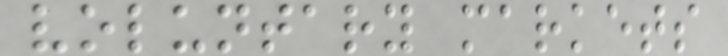voluntary markets
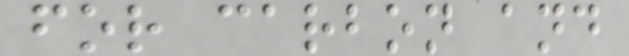for carbon and
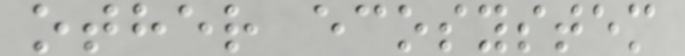other ecosystem
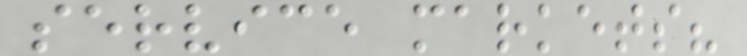service markets?
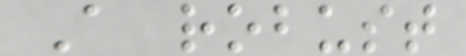A robust
